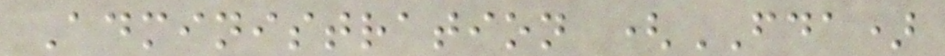Administration (FDA)
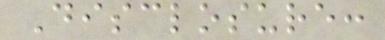Disclosure:
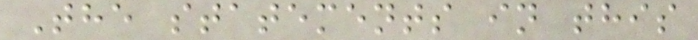The statements in this
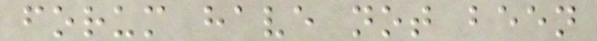forum have not been
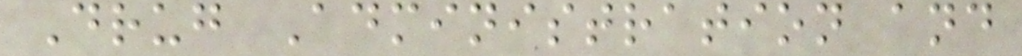Drug Administration and
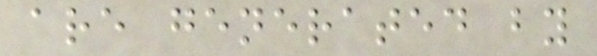are generated by
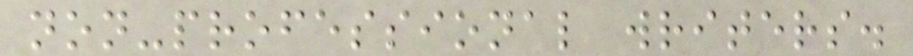non-professional writers.
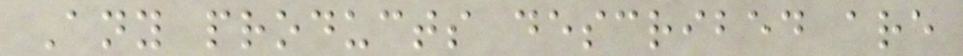Any products described are
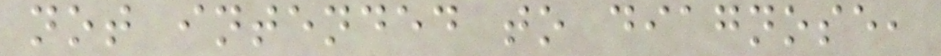not intended to diagnose,
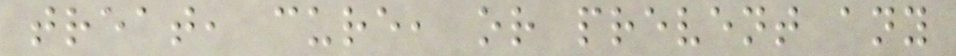treat, cure, or prevent any
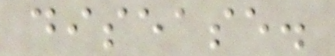disease.
